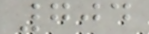704
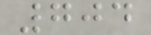704
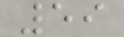59
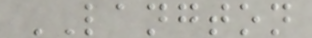LANGTON
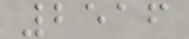2516
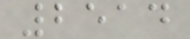2514
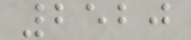2520
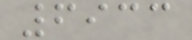6933
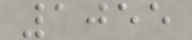1055
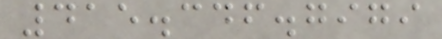415.346.7979
